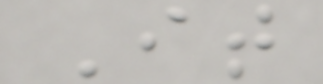It
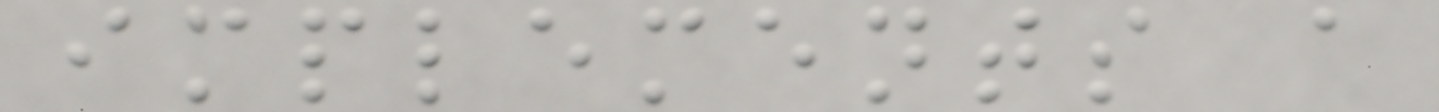implements a
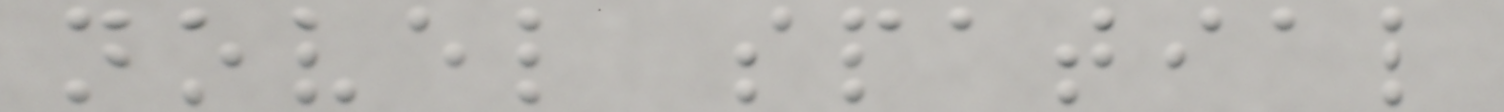novel spatial
